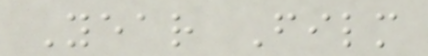Year Film
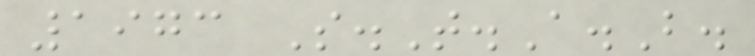1973 S.T.A.B.
